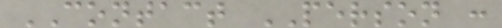CONTACT PERSON :
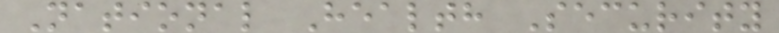National Health Security
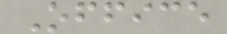Office
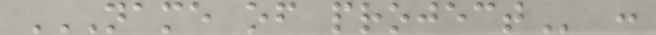NAME OF PROJECT :
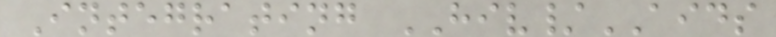Integrating HIV/AIDS
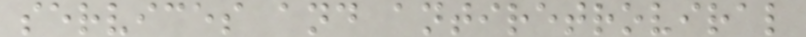services and antiretroviral
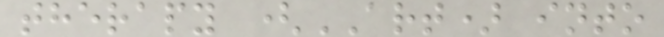therapy (ART) into
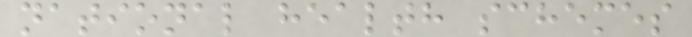national health schemes
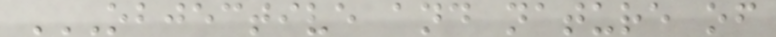OBJECTIVE AND NATURE OF
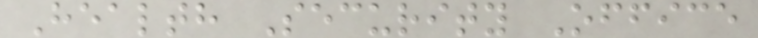Health Security Office
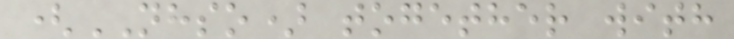(NHSO) together with
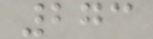273
